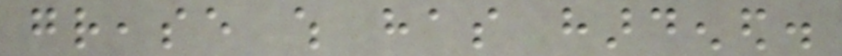grease which has hardened.
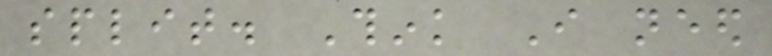split. Think I need
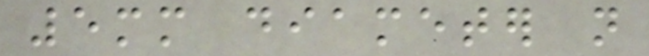5mm diameter not
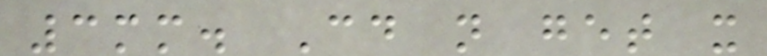3mm. Could not get it
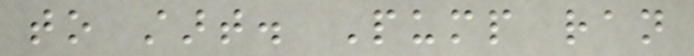to start. Pump ran
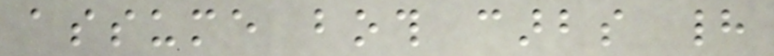assume both carbs had
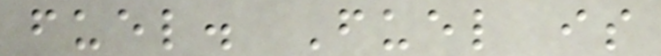fuel. Fuel is
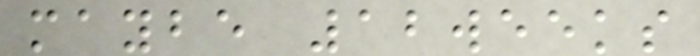maybe 12weeks
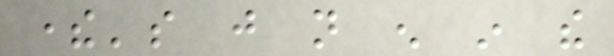there's just not enough in the
